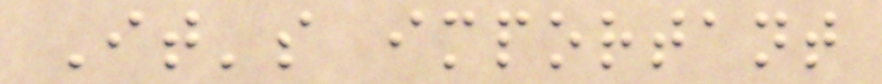It's important
